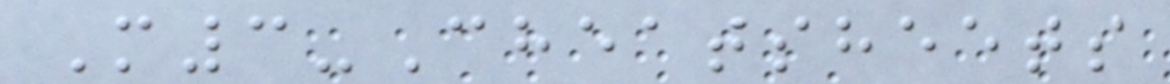M3-Cheatsheets
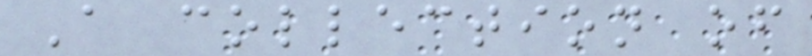A collection of
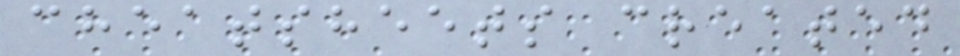cheatsheets created
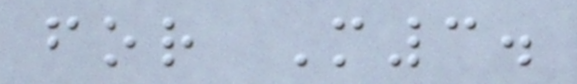for M3.
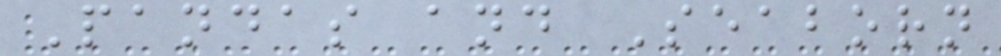Pandas and Seaborn
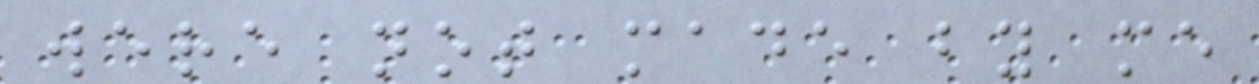were not made by me
